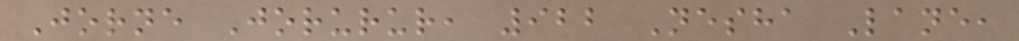Jorne Jorurur, 922 Nesha Lane,
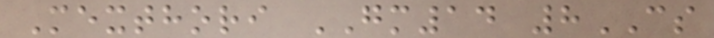Mexthori GM14 8CS
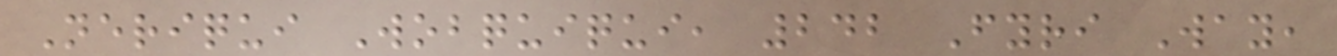Neriqui Wobquiqui, 242 Fyri Way,
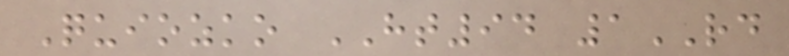Quiozko HT94 1RD
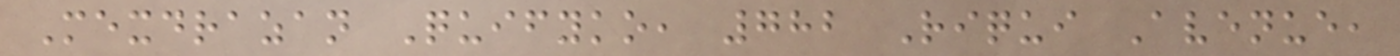Mexdrazan Quifyko, 782 Riqui Avenue,
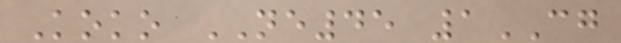Koko NE45 1CG
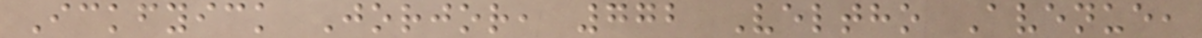Ickfyick Jorjor, 772 Veltho Avenue,
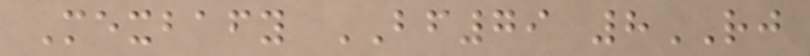Mexbafy BF79 8RJ
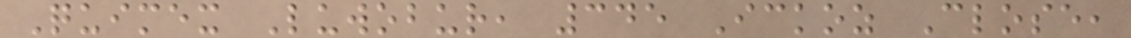Quimex Luwobur, 345 Ickoz Close,
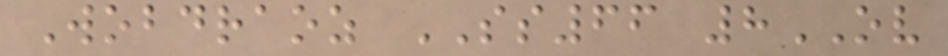Wobdraoz SS66 8OV
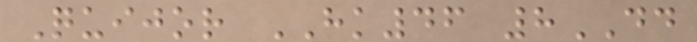Quijor HK46 8DD
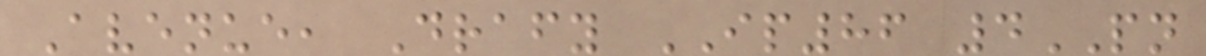Avenue, Drafy IP86 4PN
